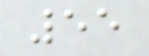55
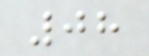08
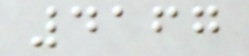4167
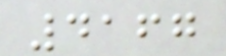4167
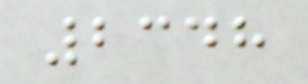2348
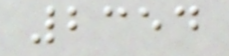2354
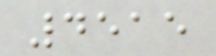4515
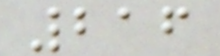216
